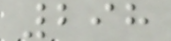298
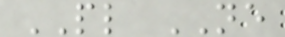PL NE
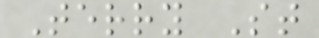Terry St
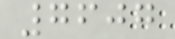7607
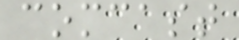comcast
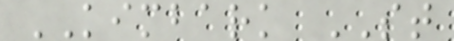KIMBARK ST
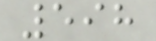598
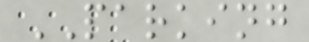PARKING
